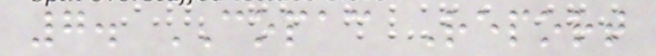7. COPAC Report
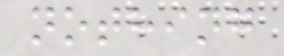nothing
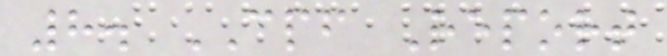8. CPF Report
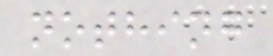nothing
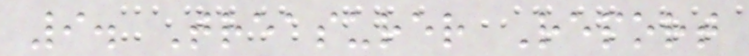9. Treasurer Report
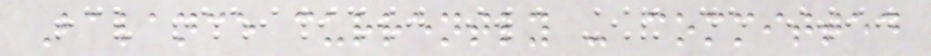Balance currently - committed
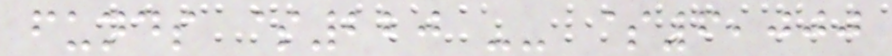funds $220 -- $6,000
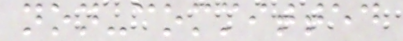non-committed
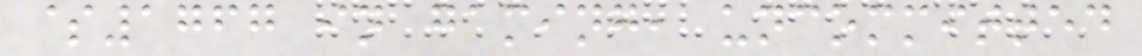$1767 in gaming, uncommitted
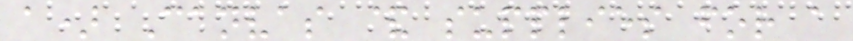a) Canvas & supplies for a
